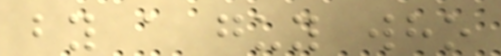by a guy who
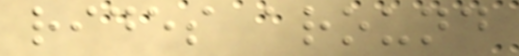rides around
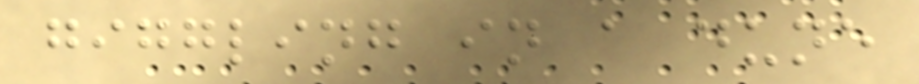giggling in a dune
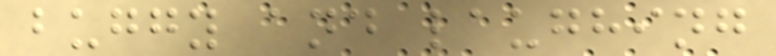buggy and laughing
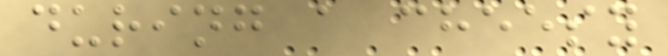during a cheesy
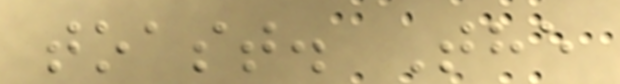toast. The
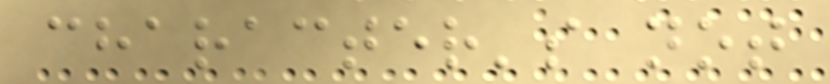character's not
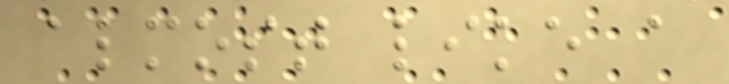almost like a
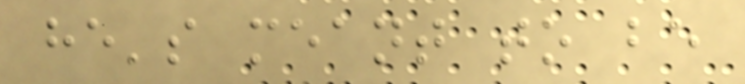he's meant to be
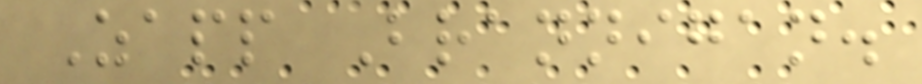Zapp Brannigan.
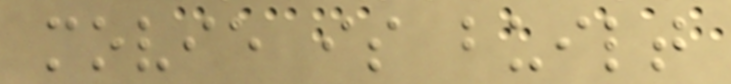movie is built
